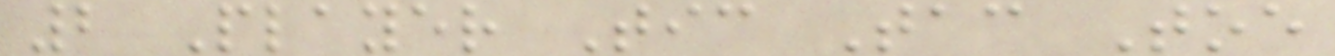2 Player Tic Tac Toe
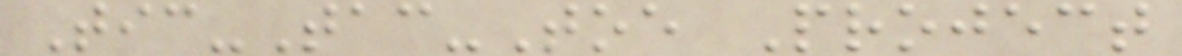Tic-Tac-Toe Project
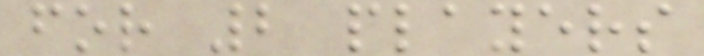for 2 players
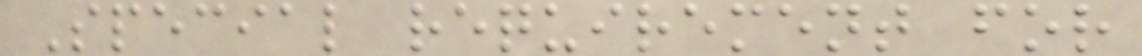Special requirement for
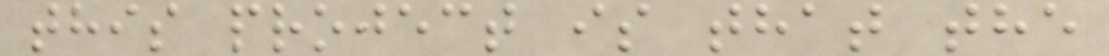this project is that the
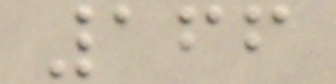166
